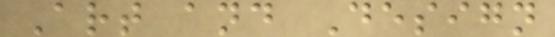Art and Design
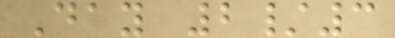Day 2/3
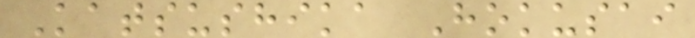Katsushika Hokusai
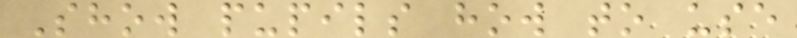Show pupils how to use
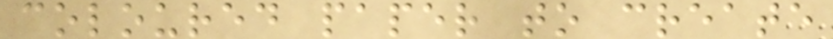coloured paper to create
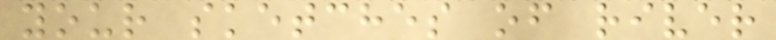your sketches of river
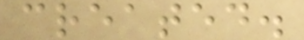created.
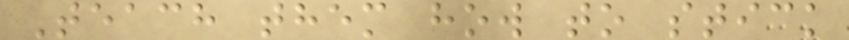Teach them how to stick
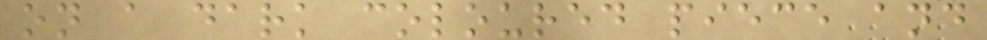on a dark coloured piece and
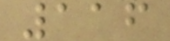116
